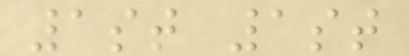1st 1st
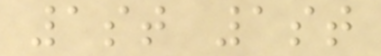1st 1st
